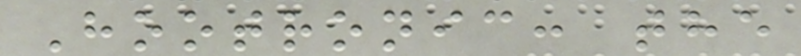Hootronic: the
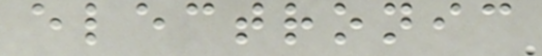electronic
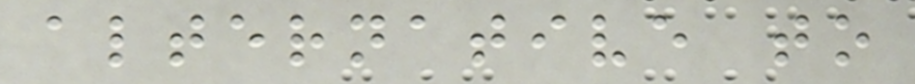alternative to
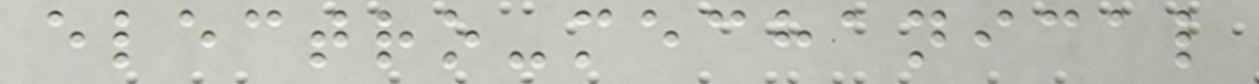electro-mechanical
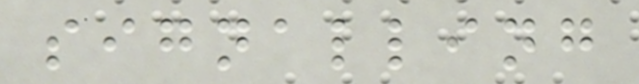signalling
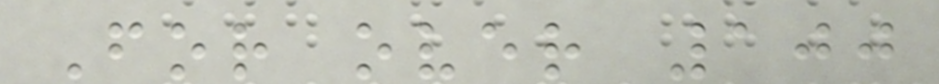For over 100
